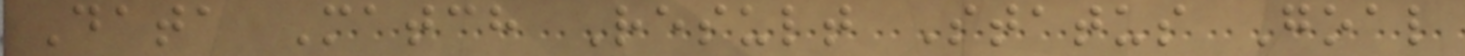Data Match Result Status Goal
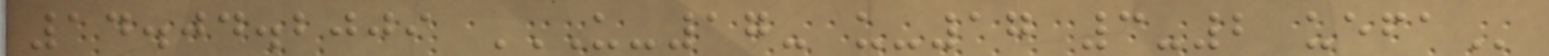14.04.2009 U-17- U-17 3-2 UEFA
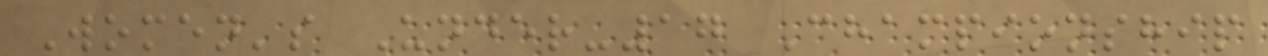Women's Under-17 Championship
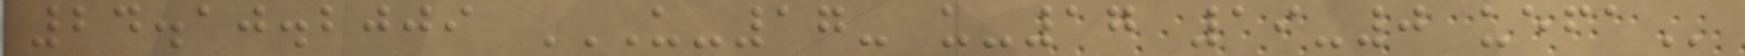24.10.2009 U-17- U-17 19-0 UEFA
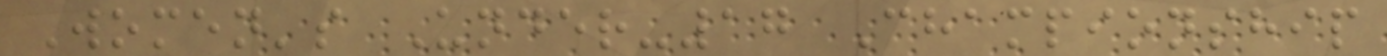Women's Under-17 Championship
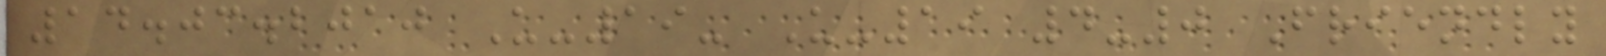14.03.2010 U-19- U-19 4-0 Friendly
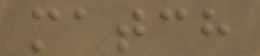match
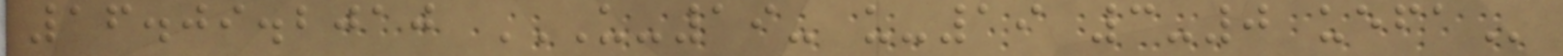16.09.2010 U-19- U-19 3-0 UEFA
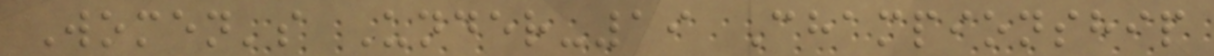Women's Under-19 Championship
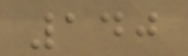140
